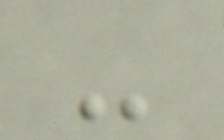-
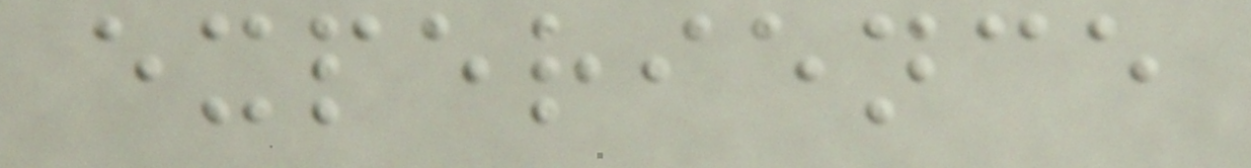experience
